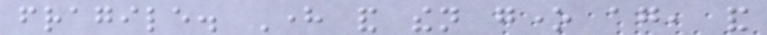fragile. Here and then gone again, and
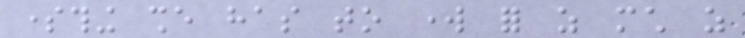something she has to work for as much as
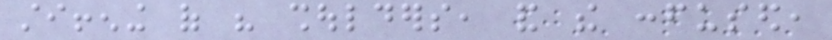stiffening of his shoulders, and the confused,
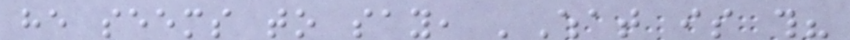he seems to say, 'What is this?
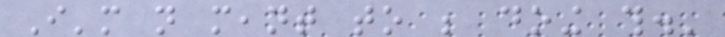I'm not meant to be doing this.'
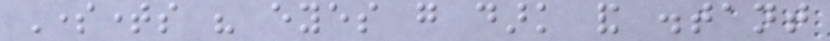Sometimes his eyes go dark and distant
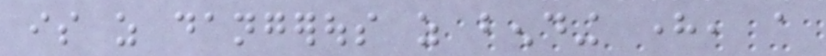is as dangerous as bending here, a
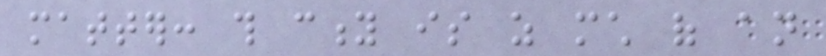matter: this city is as much of an
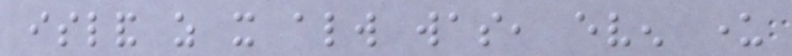island as it always was, even under
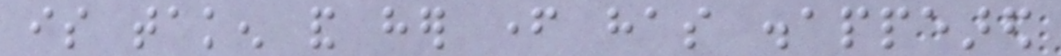is taken and her father has disappeared
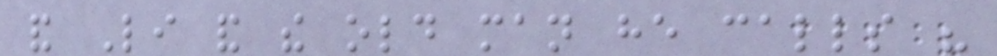and Li and the old man he calls his
